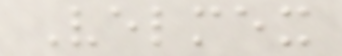Velmex
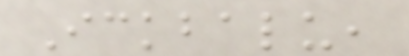Ickbalu,
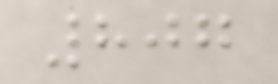807
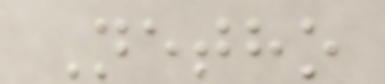Netho
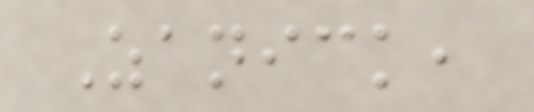Zanick,
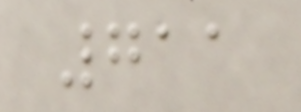711
